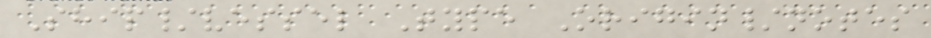Ship/vessel Type Origin/notes
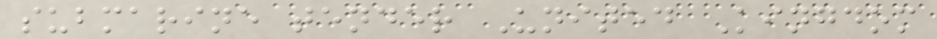submarine tender United Kingdom
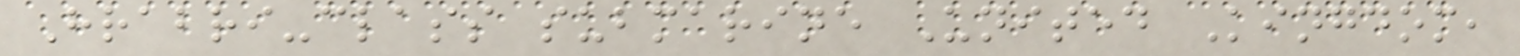Hrabri-class submarine United Kingdom,
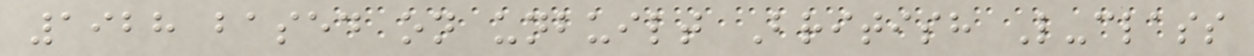1928 based on unbuilt British L-class
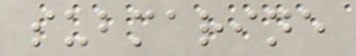submarine
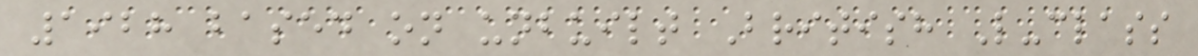1928 based on unbuilt British L-class
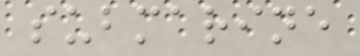submarine
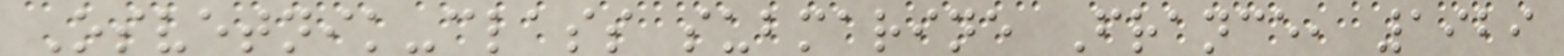Osvetnik-class submarine France, 1929
